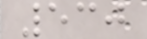530
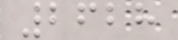2628
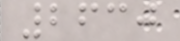2630
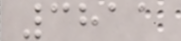3811
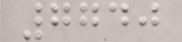7740
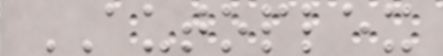AUTOPLEX
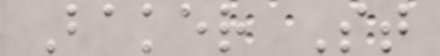Baker St
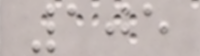105
